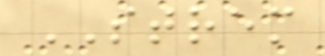STREM
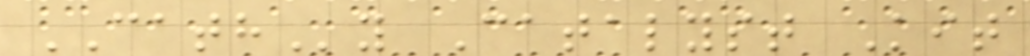CATHy Catalyst Kit
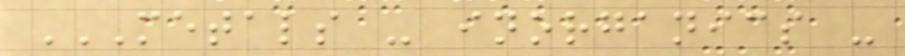METALS - INORGANICS -
